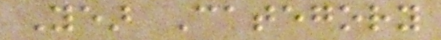Year Category
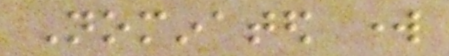Nominated work
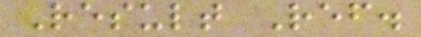Result Ref.
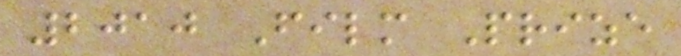2010 Film Prize
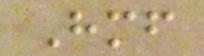Himself
